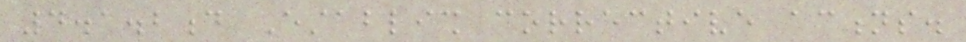4.1.2d Establish corrective actions.
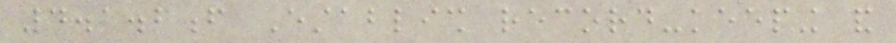4.1.2f Establish record-keeping and
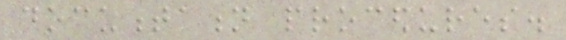documentation procedures.
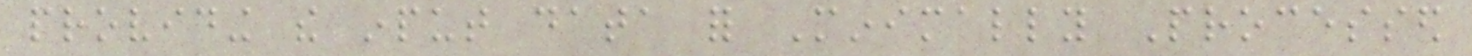providing the input data for Minimally Processed
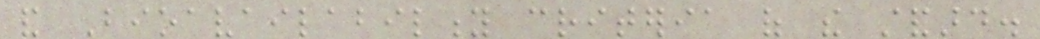and Bioavailability criteria of the standard.
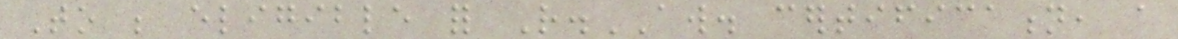To be eligible for R.AW. certification, a
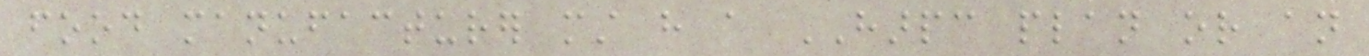food manufacturer must have a HARPC plan or an
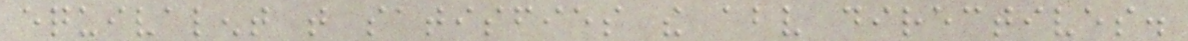equivalent that satisfies the above directives.
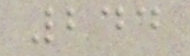244
